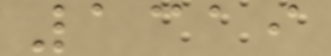1319
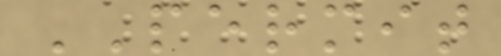PERMIT
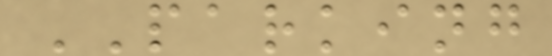PARKING
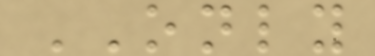ONLY
